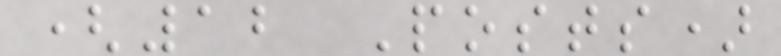(12 Posts)
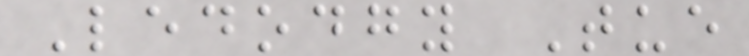Ledodgy Tue
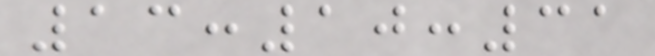13:10:31
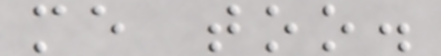me too.
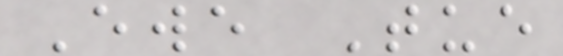Ewe Tue
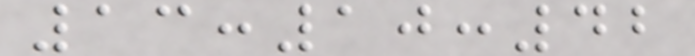13:10:42
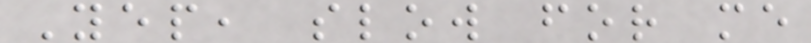Yep, slow for me
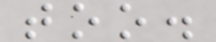too.
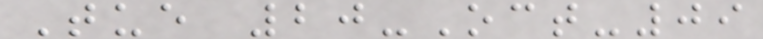Tue 20-Oct-09
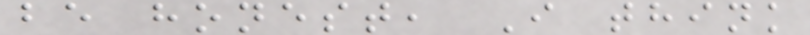be honest, I think
